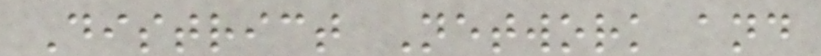District Network and
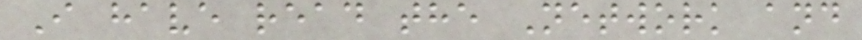I have read the Network and
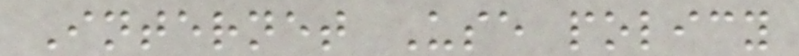Internet Use policy
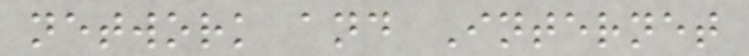network and Internet
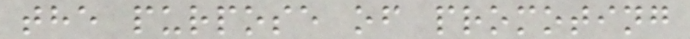the purpose of promoting
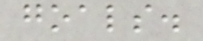goals.
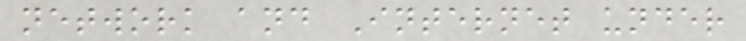network and Internet under
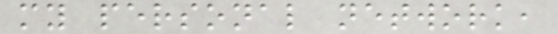my personal network,
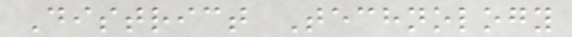District Technology
